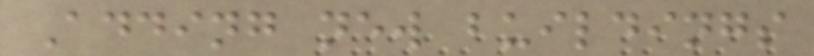Adding new buildings
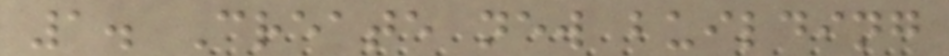1. Create new building
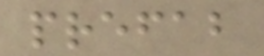prefab
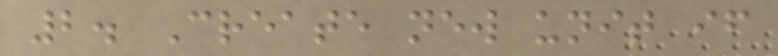2. Create new unit if
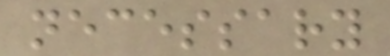necessary
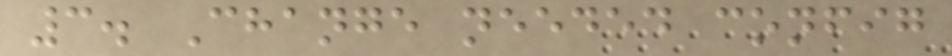3. Change needed config
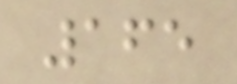165
